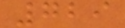729
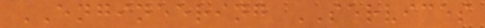ENGINEERING SERVICES
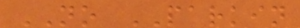NO PARKIN
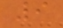9
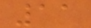11
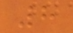8
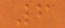6
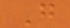G
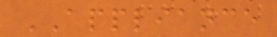APPLIANCE
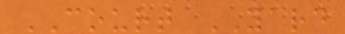COURT YARD
